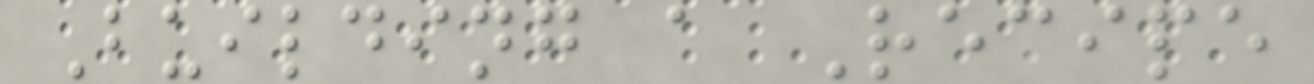Building a Recipe
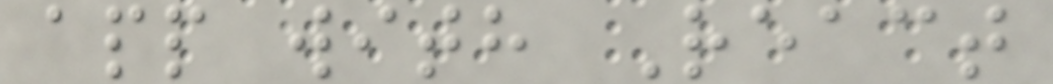app with React
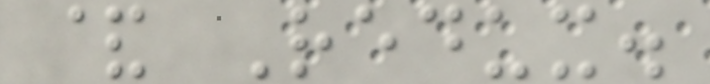& Redux.
